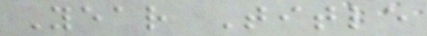Year Title
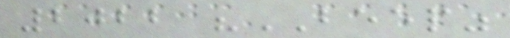2022 "BEEP"
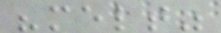"melt"
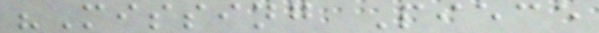"Missing Piece
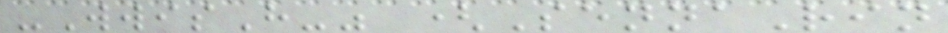-WwisH-" (SennaRin
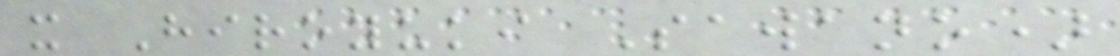x Hiroyuki Sawano)
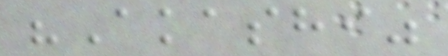"Akashi"
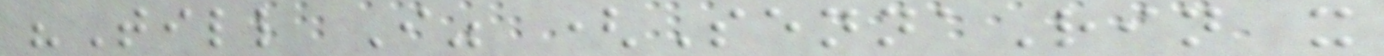"Till I" (SennaRin x
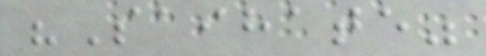"Saihate"
